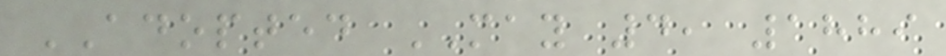ADOPTED MAY 4, 1889
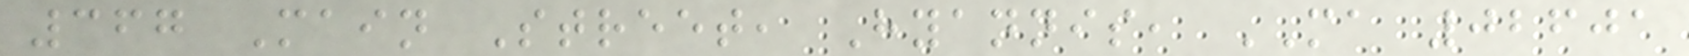367 Main Street, Hyannis, MA 02601
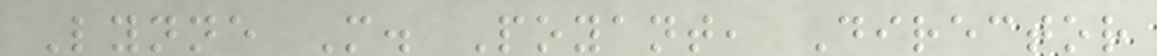Lynne M. Poyant, Director
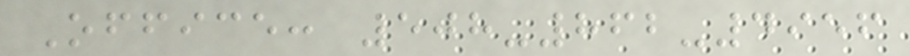Office: 508-862-4956
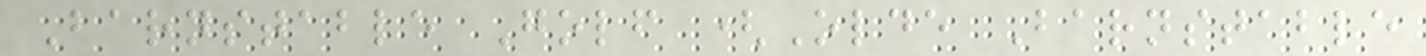Barnstable Golf (Olde Barnstable
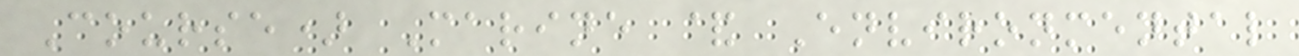Course) Marine & Environmental
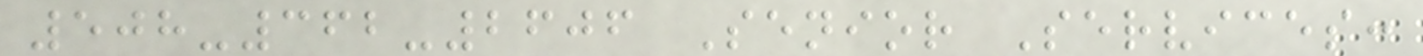508-362-2606 Senior Services:
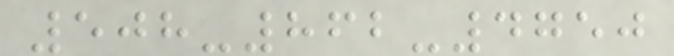508-862-4750
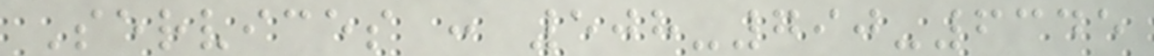Services : 508-790-6345
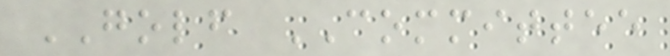GOLF COMMITTEE
